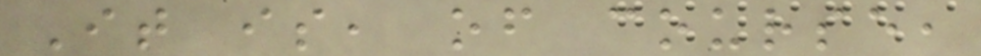It is, of course,
